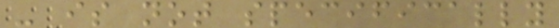- is not specifically
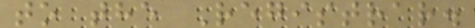to the Registrar.
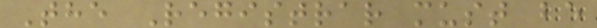The Registrar must be
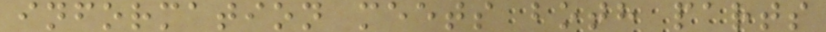information meets both parts
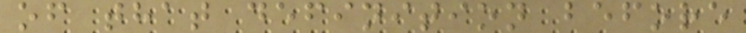of that definition before
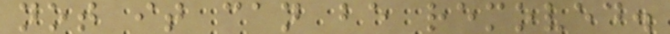not it can be removed.
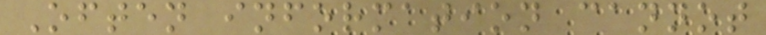Often information cannot
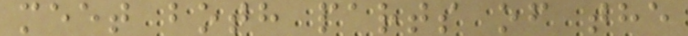meet both parts of the
